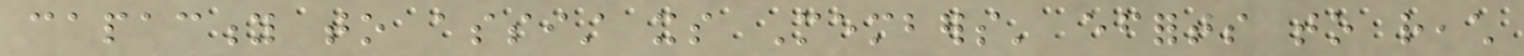capacity to assist its Members' efforts to reach
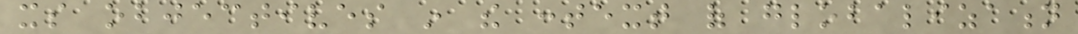its objectives in the context of globalization
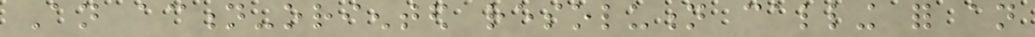An action-oriented resolution calling for an
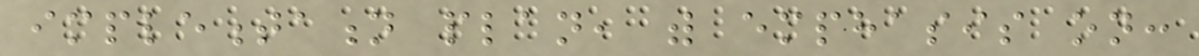implementation plan, with emphasis on:
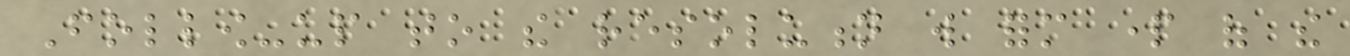Follow-up to the resolution will form part of the
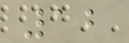12
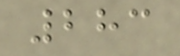283
